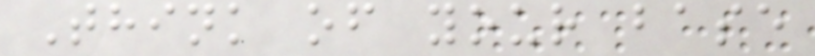Think of your base
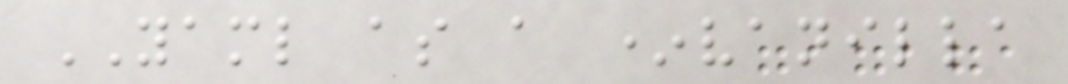YAML as a *vanilla
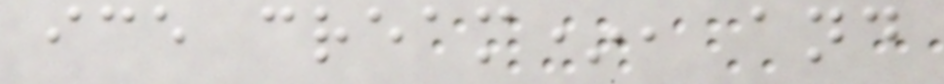ice cream*, and
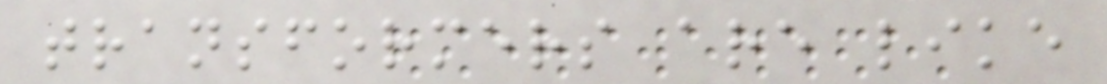transformers are like
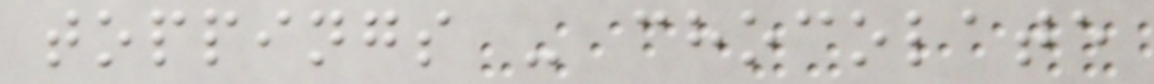toppings - chocolate
